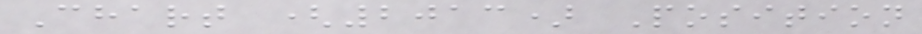Chart (2013) Position
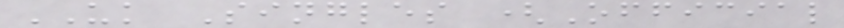UK Singles (Official
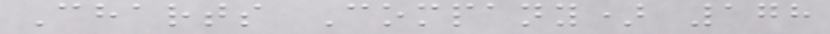Charts Company) 178
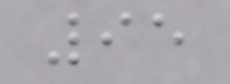95
